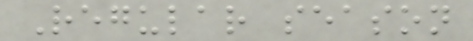Regular season
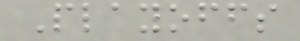Playoffs
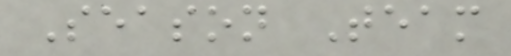Season Team
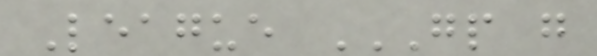League GP G
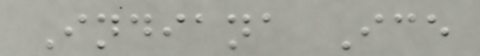Indiana Ice
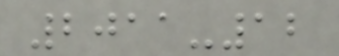2011-12
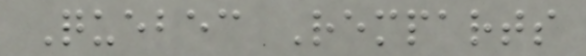Quebec Remparts
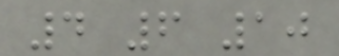4 6 10
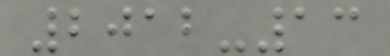2012-13
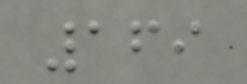169
